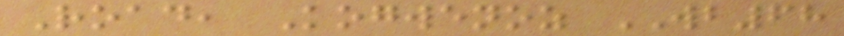Road, Kogwenoz WB68
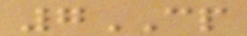7CP
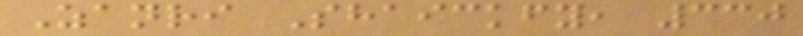Zanri Shaickfy, 330
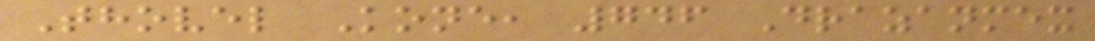Thovel Kone, 746 Drazanmex
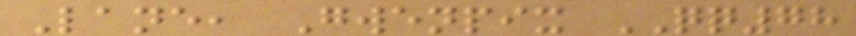Lane, Gwenpix QQ78
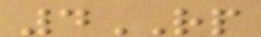4RP
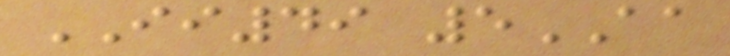II49 5AA
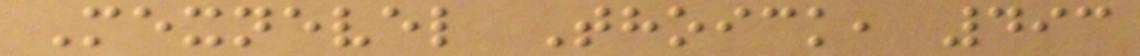Mexnevel Thoick, 493
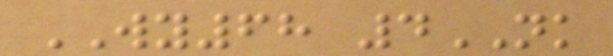WY68 4NK
